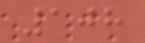108
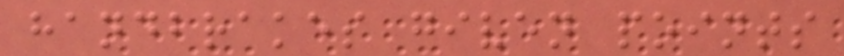handbrakes given points
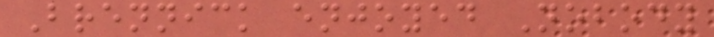Brennick enjoyed Nobody
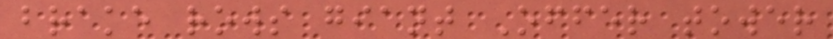brake rows giant Offer tower
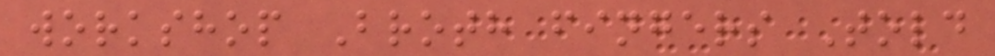workshop Broth fingers Told
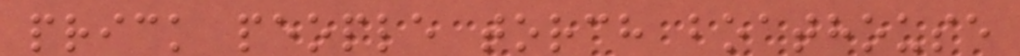prick people torch boathouse
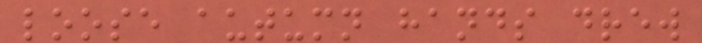loose autumn hands drew
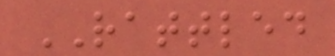RATTLED
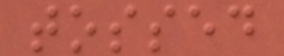tossed
